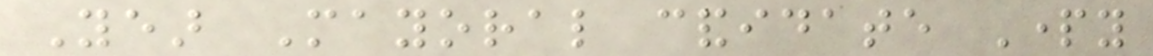Year Mayoral candidate Party
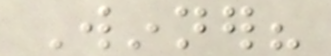Winner?
